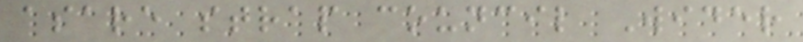asare strap council Wider
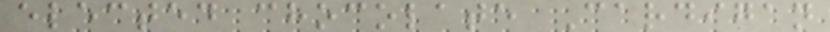elected chocolate Cardigan
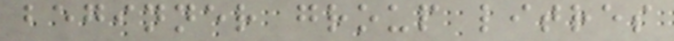beginner group litres
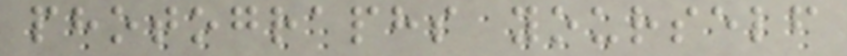photographs yourself
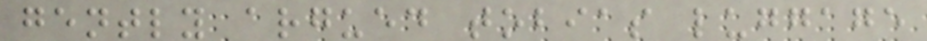gently argued tobias luggage
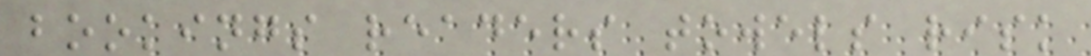bookings readers towels risk
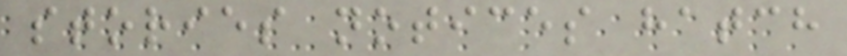stories notices hatch
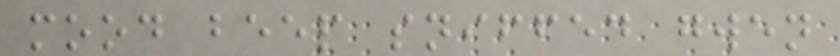mood beep sniffed gwen
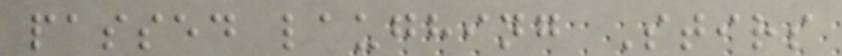passed laughing Stirs
